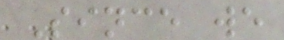Since we
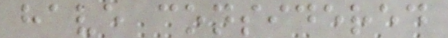have considered
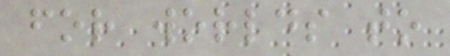for worlds to
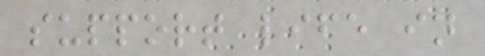support life in
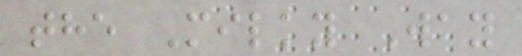the Milky Way
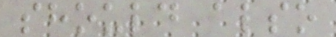should also
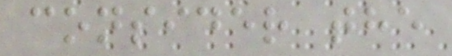consider the
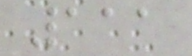111
